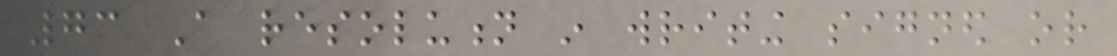73 A resolution in writing signed or
